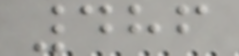486
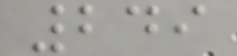249
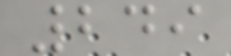249
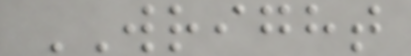WRIGHT
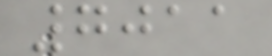7011
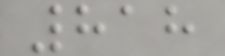818
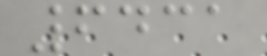6431
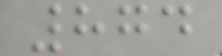874
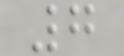7
